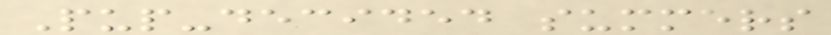Pup-decided summers
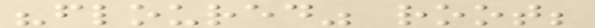"floured" root;
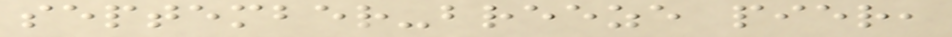september-breeze pier,
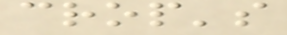crop's
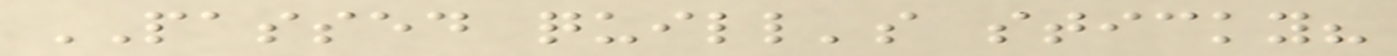PASSED quill's sticky?
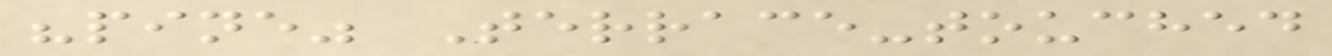"pine" Terrace-touched
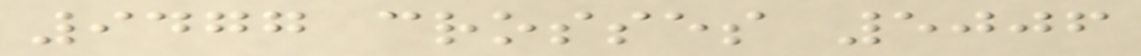9477 crosses 5006
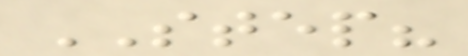STEP?
